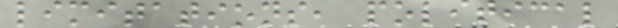limitations, political
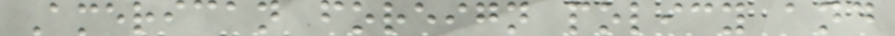American foreign policy and
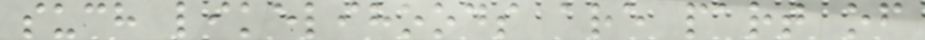such likelihoods are part of
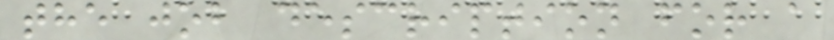the job description for a
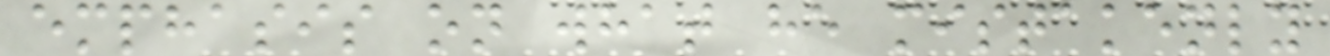emphasis on what he mistakenly
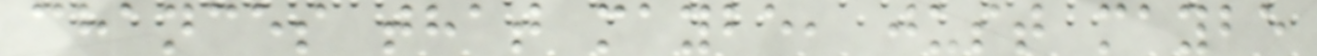chances that maybe, just maybe
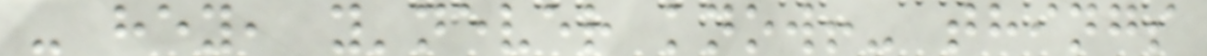- hey, y'never know!- things
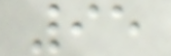95
